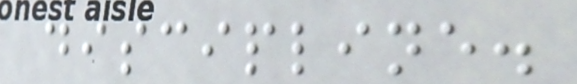discipline.
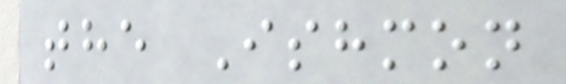the Ishmon
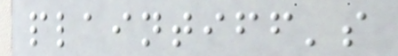plaintiff's
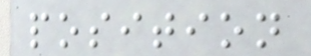position
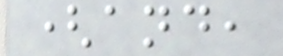(and,
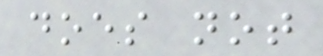does not
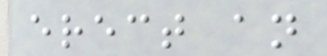erect an
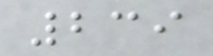239
